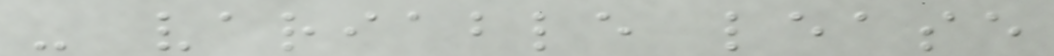- variable lease
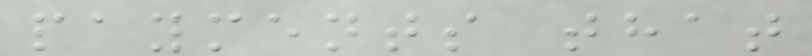payments that
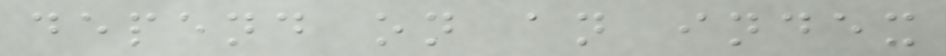depend on an index
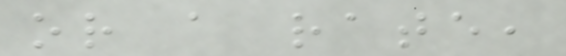or a rate,
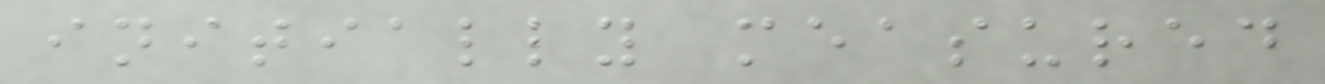initially measured
